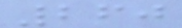260
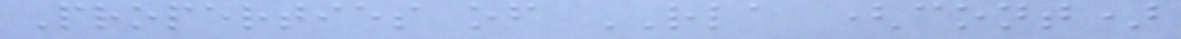Properties of RLA (cont)
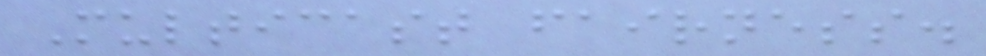Multicast fairness.
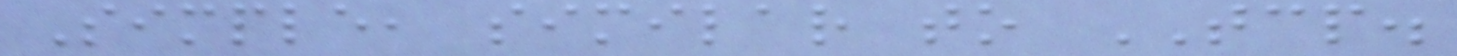Simple, similar to TCP.
